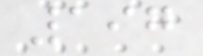197
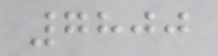7800
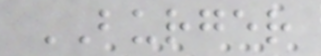BURGER
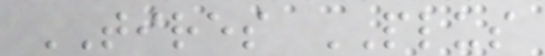TIRES PLUS
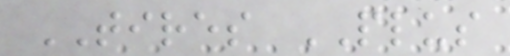TIRES PLUS
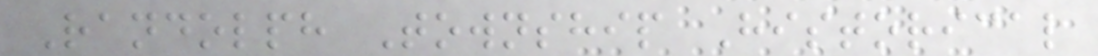Randolph Township Historical
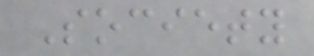Society
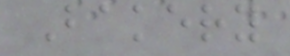Bakery
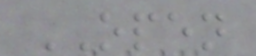OPEN
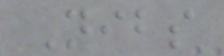Nibs
